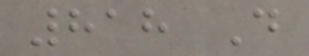818 D
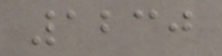1230
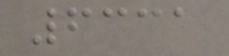6331
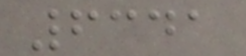6341
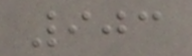903
